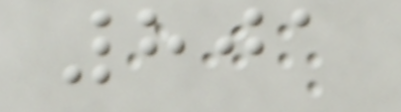801
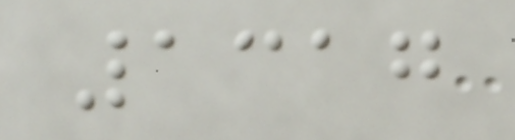1317
